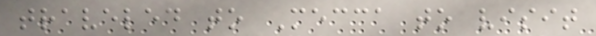traveled to Mecca to visit
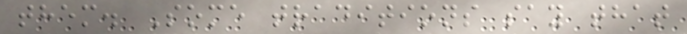them. Some traditions say that
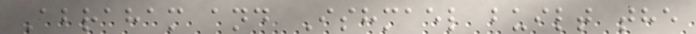Abraham and Ishmael built the
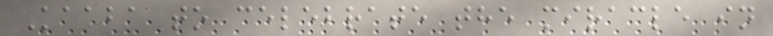Kaaba to celebrate the miracle in
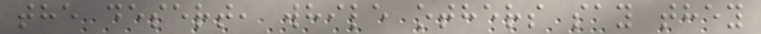the desert, while others say they
